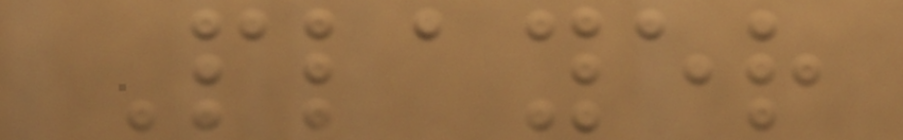Player
